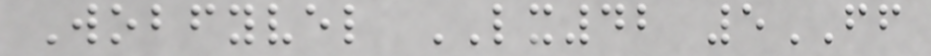Wobfyvel LX42 5FF
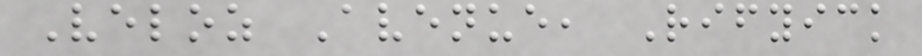Veloz Avenue, Rifyick
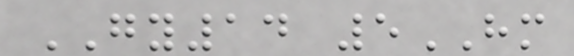GY14 5HM
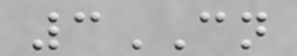3CN
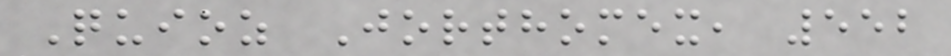Quioz Jorthomex, 552
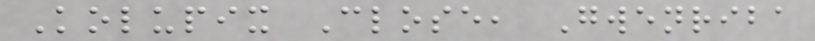Kolupix Close, Gwenriba
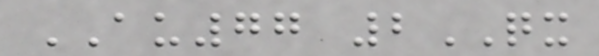AU77 2QX
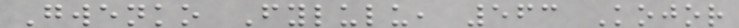Gwenko Fylulu, 563 Kojor
